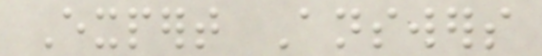Expert Answers
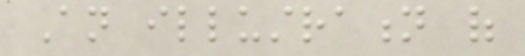An illustration of
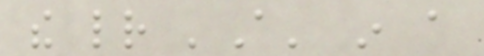the letter 'A' in a
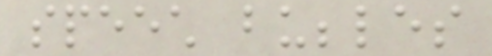speech bubbles
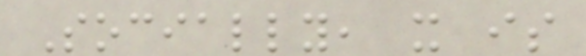Socially, it is
